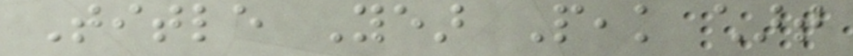Title Year Peak chart
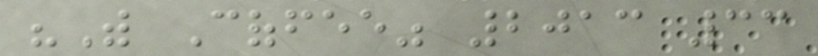"With Coffee" 2013 33
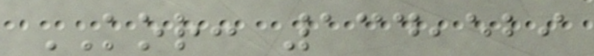KOR: 134,529
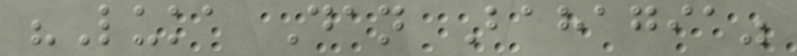"Luka Dan Bahagia"
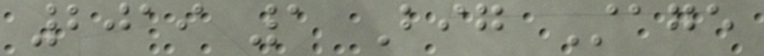2019 1 Big Stage
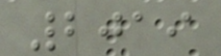2019
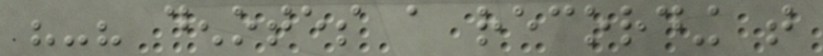"-" denotes a recording that
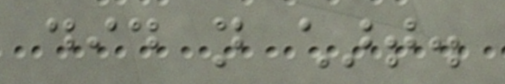did not chart.
